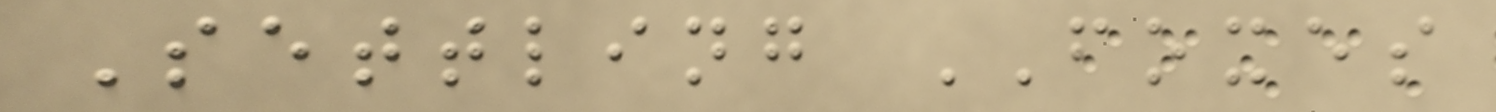Settling FOXES
